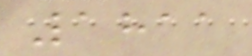1811
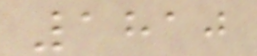1810
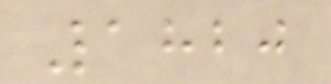1820
